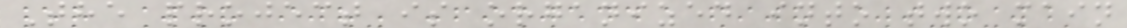The project is organized into two main
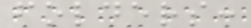folders:
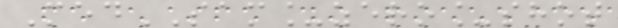MedSAM_zero_shot
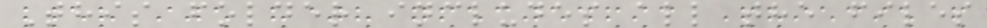This folder includes all the files
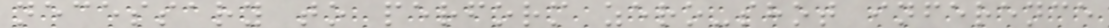necessary to perform zero-shot inference
